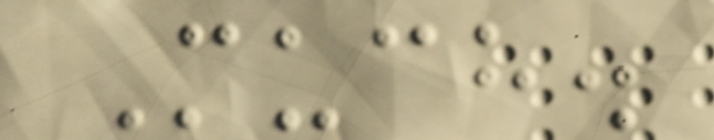Much.
